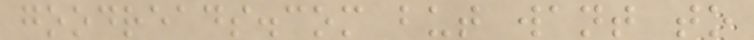goodreads.com but want to
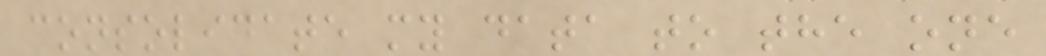consolidate my data to the one
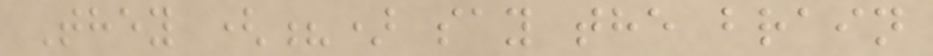They (?) say the brain
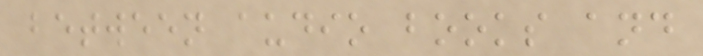between audio books and
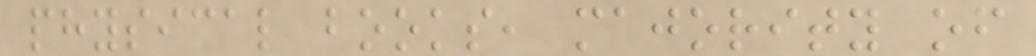physical books, majority of
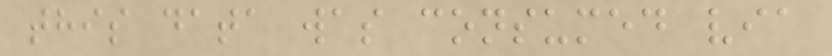this data was consumed via
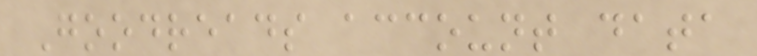Goodreads account data
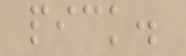pick.
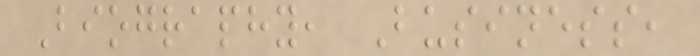Biography, Business,
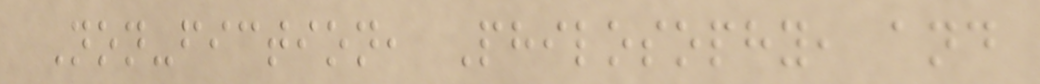Non-fiction, Philosophy, and
